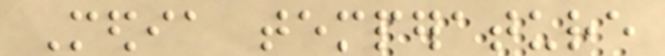Media temperature
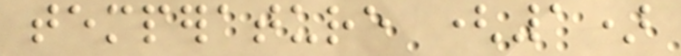temperature (1)
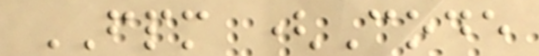FPM (Code
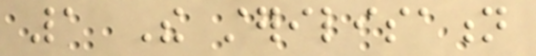1 The sterilisation
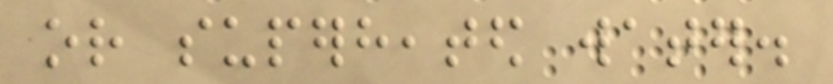or superheated water.
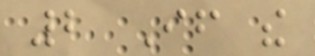2 If the
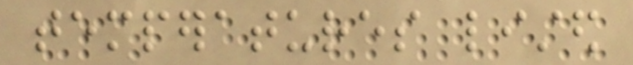temperatures listed
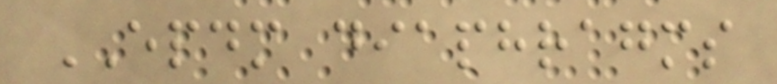EPDM diaphragms
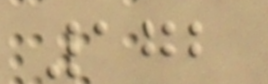172
